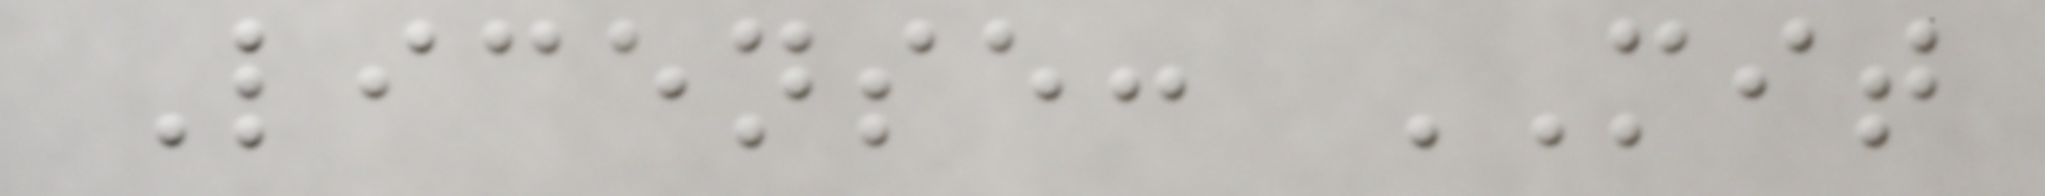License: MIT
